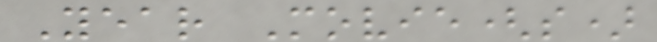Year Movie(s)
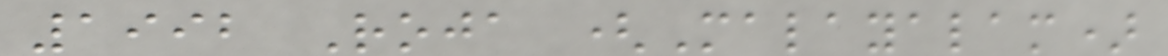1992 Roja (Malayalam)
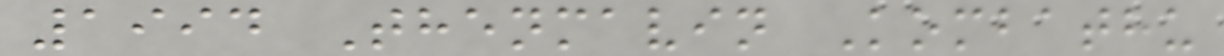1994 Thenmavin Kombathu
